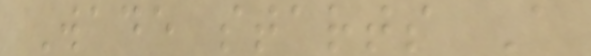Wade starts A
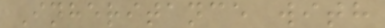Inheritance with
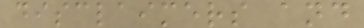disclaimers and
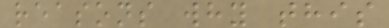reasons why this
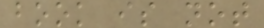book is not
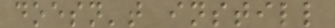doesn't instill
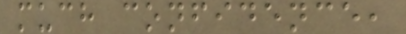much confidence,
